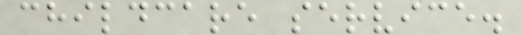childcare service.
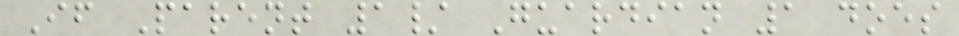If Parent 1/ Guardian 1 does
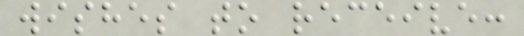wishes to receive:
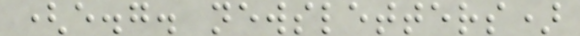(e.g. newsletters)
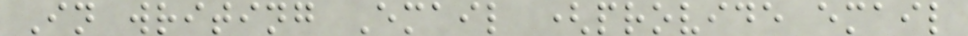In writing Email (provide email
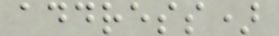address)
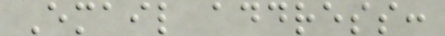Email address:
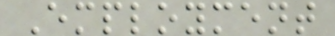Employment
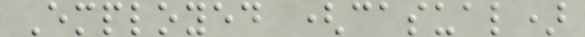Employed (casual)
